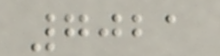7021
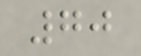70
